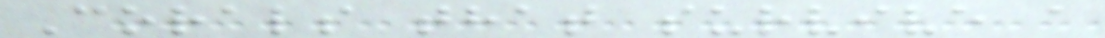Corals that survive a
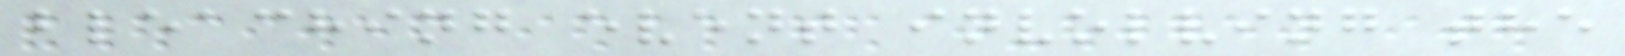bleaching event involving the
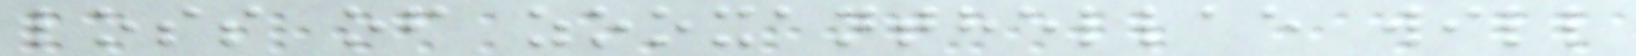loss of zooxanthellae will
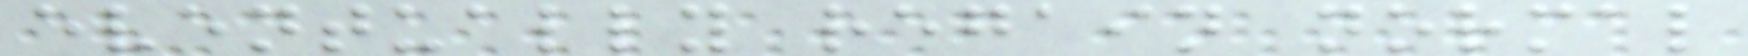eventually regain normal
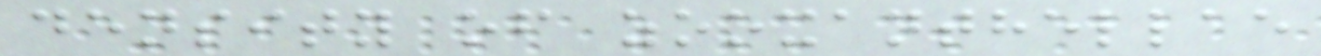density of zooxanthellae
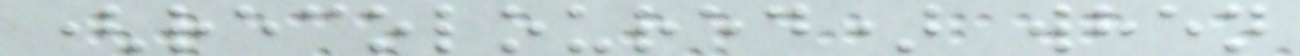(recoloured) when
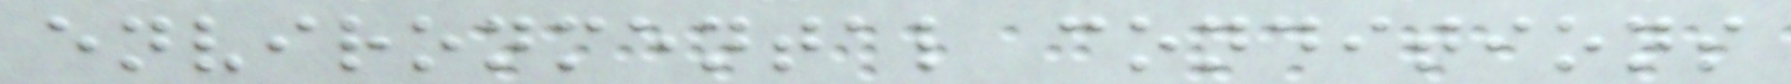environmental conditions
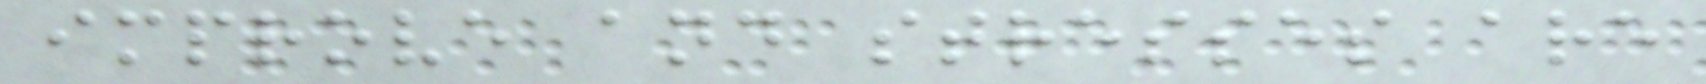improve and stresses are
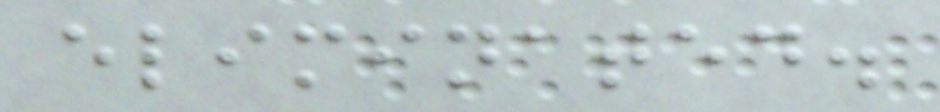eliminated.
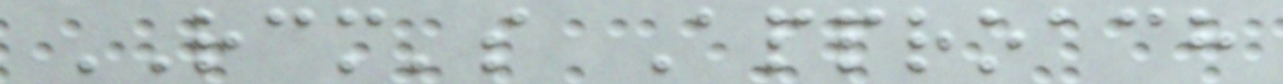RCM's Approach
